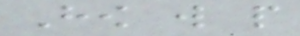How will people
